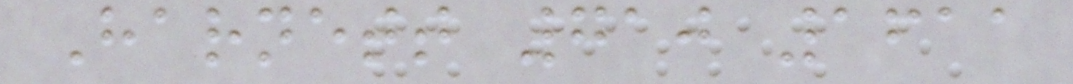Harnett 710 1611
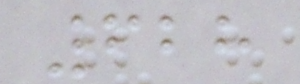628
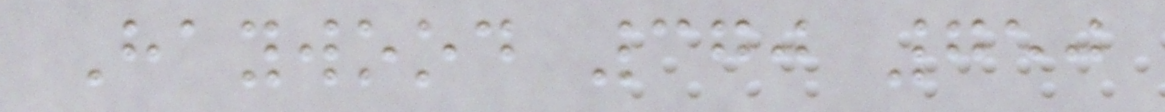Haywood 370 750
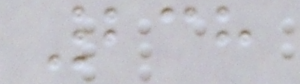238
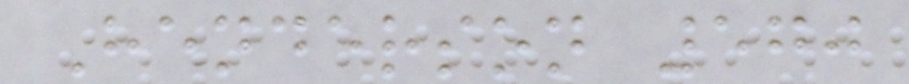Henderson 570
